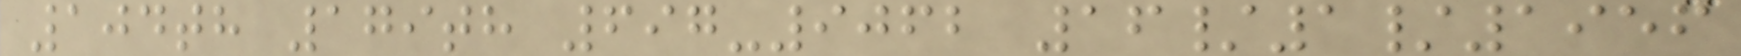104th 179th 697-9062 16/1/1956
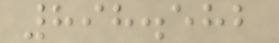898.582
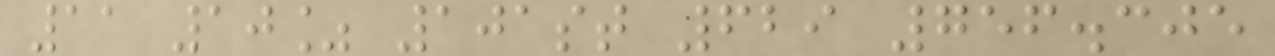11 10% 101st 629 756.305
